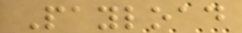Payload
